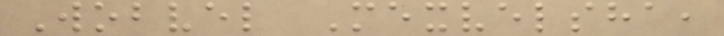Wobvel Mexvelsha,
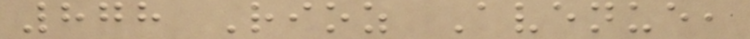878 Rioz Avenue,
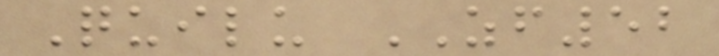Quilu ZF52
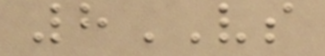8VS
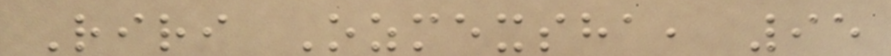Riri Ozmexsha, 95
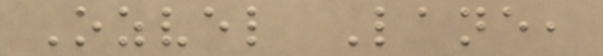Ozvel Lane,
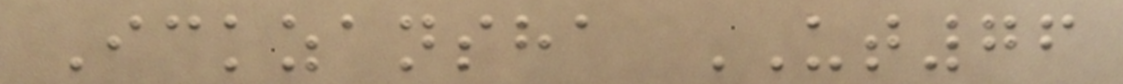Ickzansha UT76
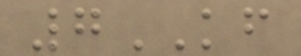7KF
